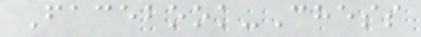Facebook-Chess
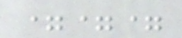===
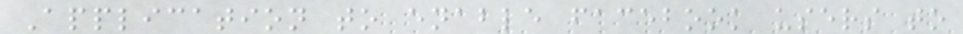Application to enable facebook users to
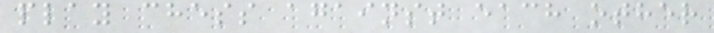play chess against each other
